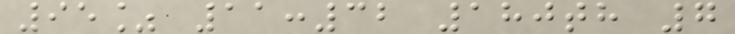95% 11:32 180th 7
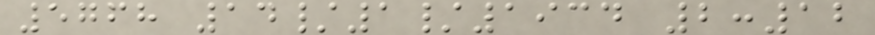5768 14/1/1934 2:12
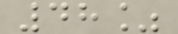48%
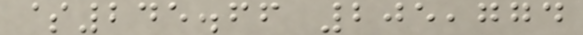$245.66 205,774
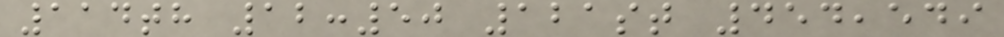114th 12:50 121st 454,549
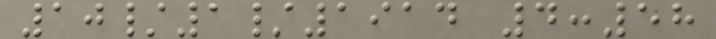10/1/1914 4:58
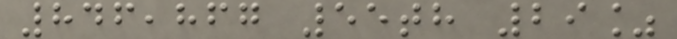846,867 55th 29%
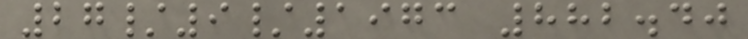27/9/1973 882.40
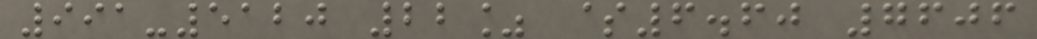991-5120 22% $6.60 7606
